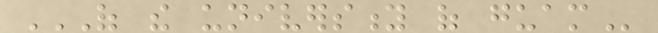OF THE UNIVERSITY OF GUAM
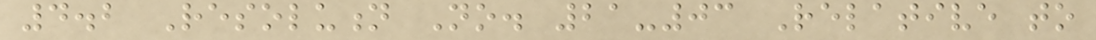4.2 Resolution No. 21-03 Relative to
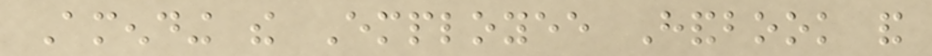Amending the Employee Handbook and
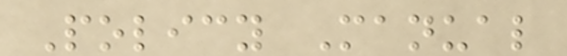Policy Manual
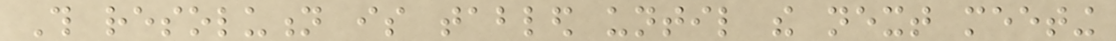This resolution is tabled until the next meeting
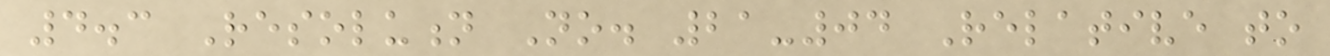4.3 Resolution No. 21-04 Relative to
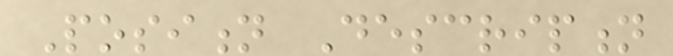Position Description
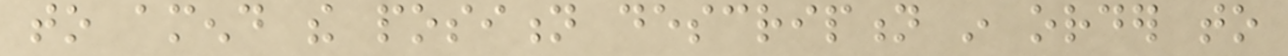to amend the position description in order to
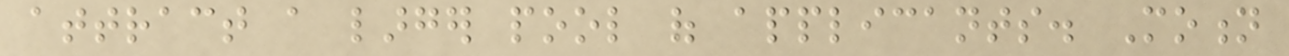attract a larger pool of applicants. Motion
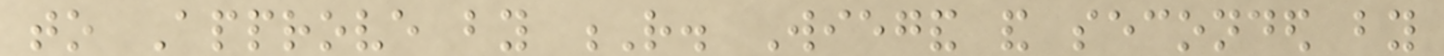to Approve by R. Wiegand and seconded by
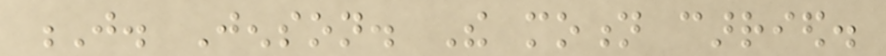J. Jenson. The motion carried.
